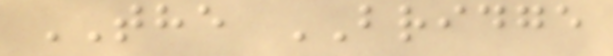THE BRIDGE
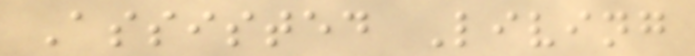Assisted Living
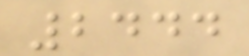2444
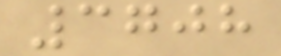3708
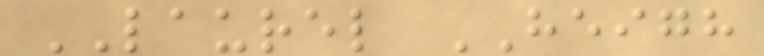LAUREL HEIGH
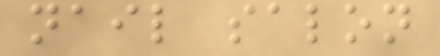nail salon
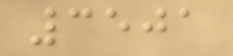3501
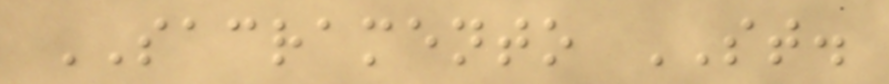SACRAMENTO ST.
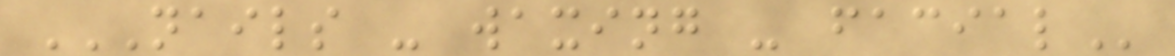NAILS - WAXING - FACIAL
